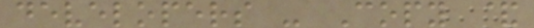developers - Copy &
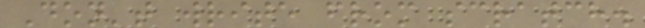Don't write from scratch.
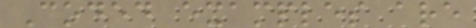Coded examples are
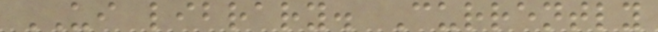UI library. Currently
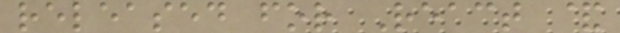released for React &
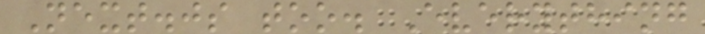Next.js too. Everything
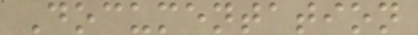Documentation
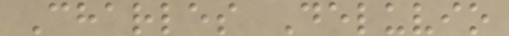Charles Deluvio
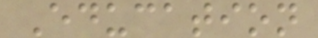Education
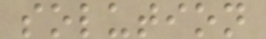solution
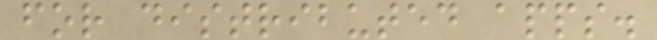for distributed apps.
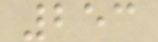253
